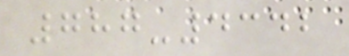787-4342
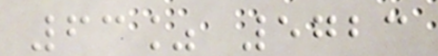63% 5723
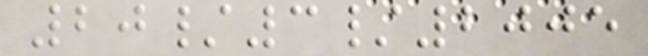20/3/2005
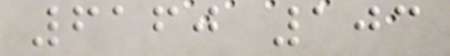6160 103
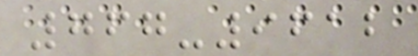767-9612
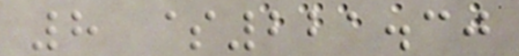8 $221.30
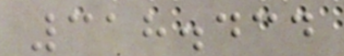318.434
